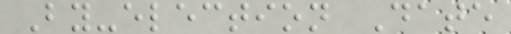By-election Date
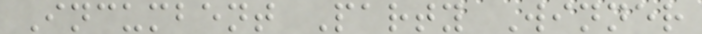Incumbent Party Winner
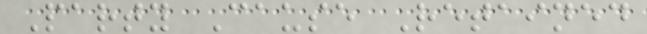Party Cause Retained
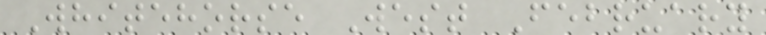Whitehorse West February
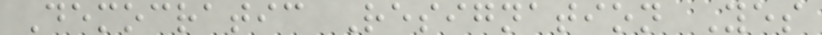Democratic Resignation Yes
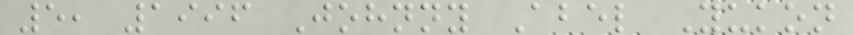5, 1996 Johnny Abel Yukon
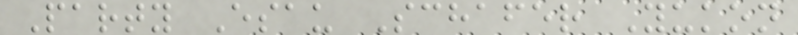Party Esau Schafer Yukon
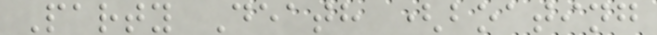Party Death (boating
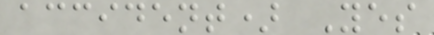accident) Yes
